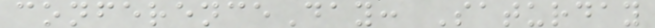conferenceDay: Saturday
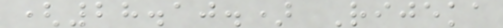(28.10.) Rijeka
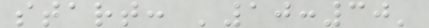start: '10:30'
